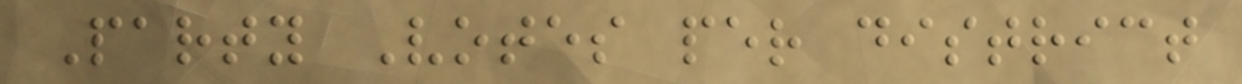Party Votes per district
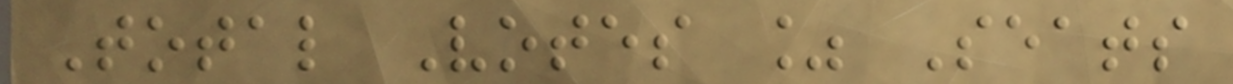Total Votes % Seats
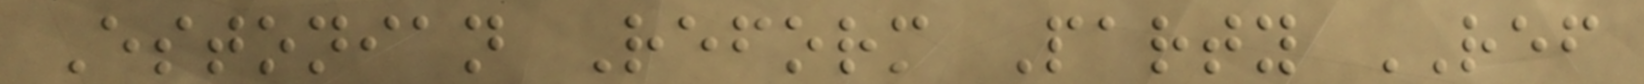Estonian Reform Party REF
